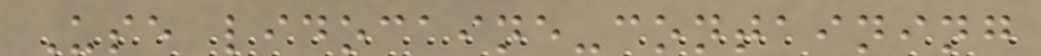Use lidocaine-containing
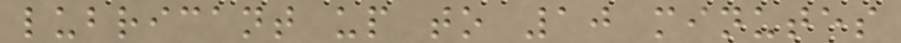lubricant up to 10 minutes
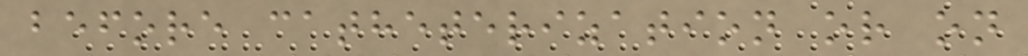before catheterization or on
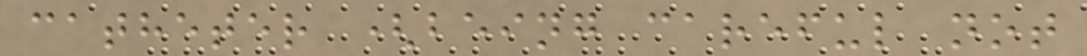catheter (being careful not
